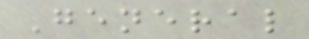General
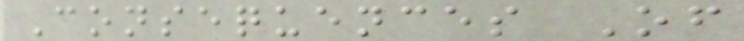Consequences Of
